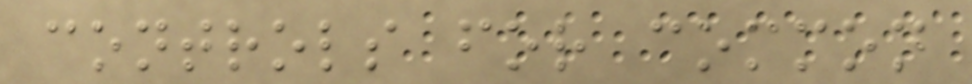controls for common
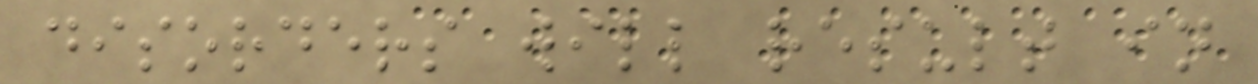disorders will result in
